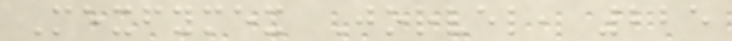Mexfymex Jorvel, 225
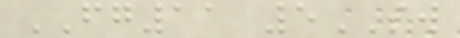FG11 5SW
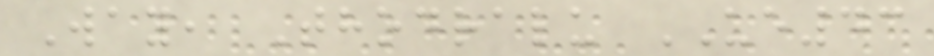Way, Thodralu UE43
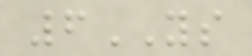6YS
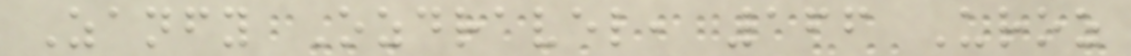Zanfy Ozdravel, 166 Uroz
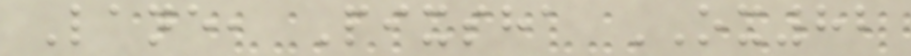Lane, Pixsha OX82
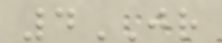4JR
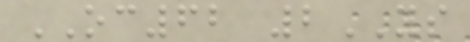OC62 2YS
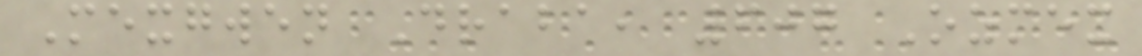Mexgwen Draba, 607 Ozmex
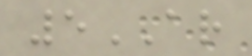5AR
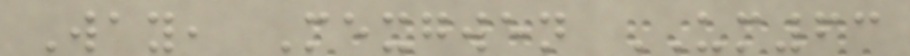Way, Mexgwen UM63
